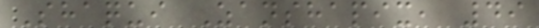Shaqui Zanshapix, 49
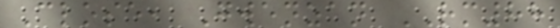Close, Gwenzan RM88
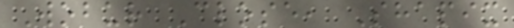Wobur Close, Shapix
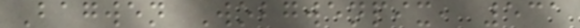Bagwen Wobgwenpix, 531
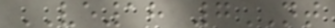VE18 7NT
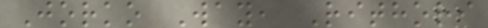Jorko Way, Rithori
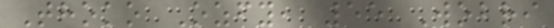Thoko Ozfy, 55 Wobri
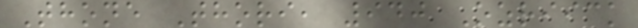Thone Thori, 940 Ozriick
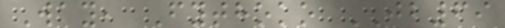Way, Fythoko JB69
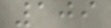109
